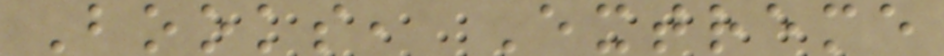Books, Extreme
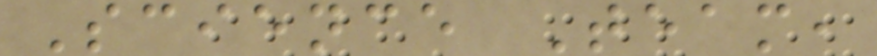Science Team,
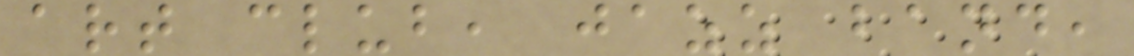art club, jazz band,
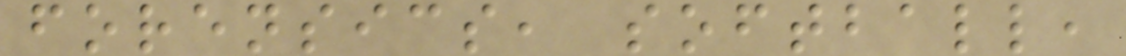forensics, softball,
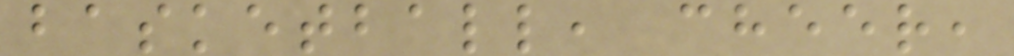basketball, cheer,
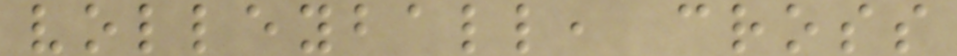volleyball, cross
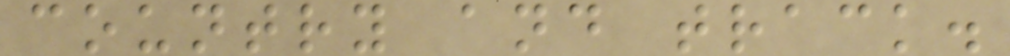country and track.
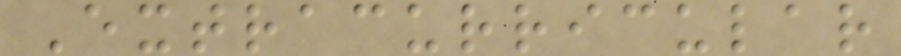Extracurricular
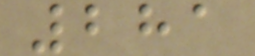281
